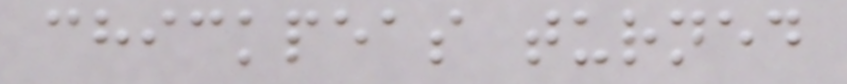chickpeas turned
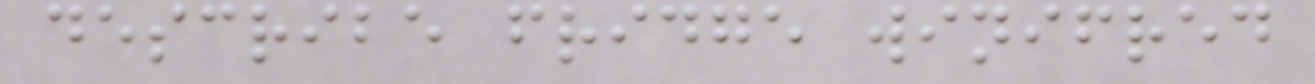describe fridge winifred
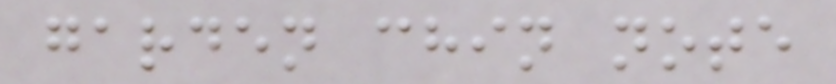garden chin note
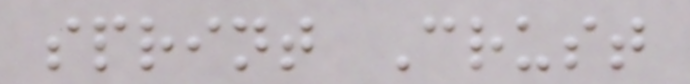sprint Crust
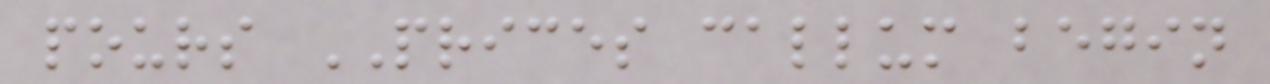pours PRICES callum begin
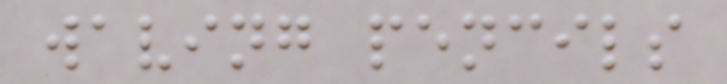waving pencils
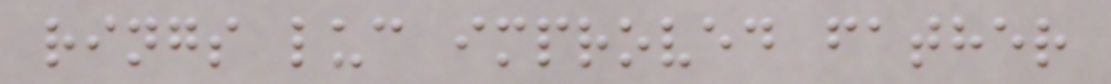rings luc improved father
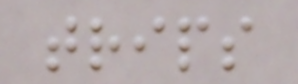trips
